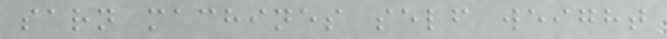sarn machines self weight
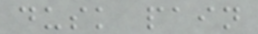dusk pain
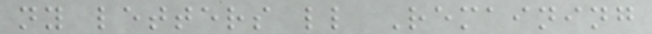ny letters ll Remaining
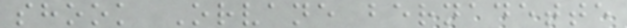shook Orvane bernadette
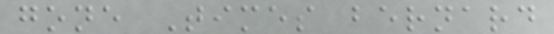gone Times bernard
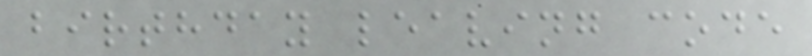birthday leaving code
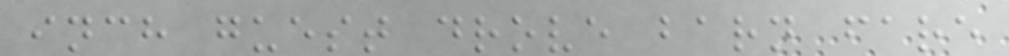inch guest drove barn fare
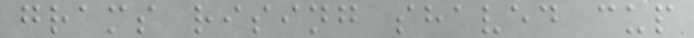grams rising shaved cup
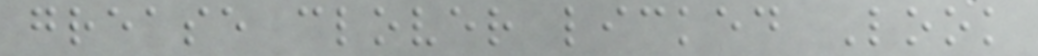grease clover licked Look
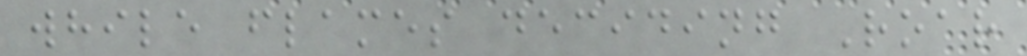while flames deciding Roar
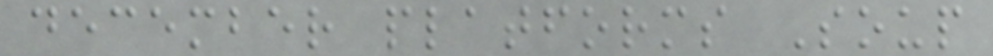december platforms Soup
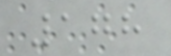178
